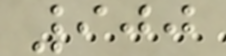900
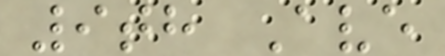9th Ave
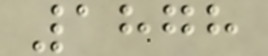1878
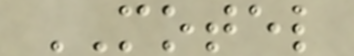MOTEL
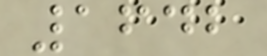1642
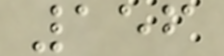156
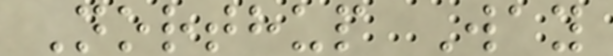Northup Way
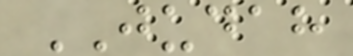JUDAH
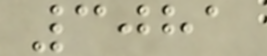3081
